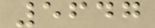5647
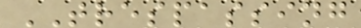TRESPASSING
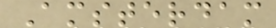Amsterdam
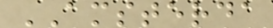AMSTERDA
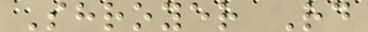Shroyer Rd
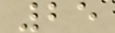25
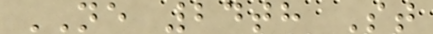NE 24th St
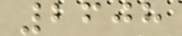2608
